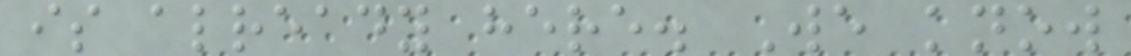is already here. We know
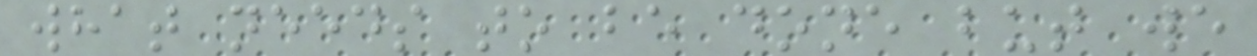what needs to be done but we
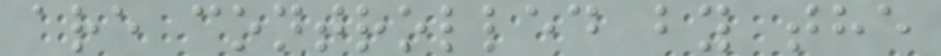are controlled by the
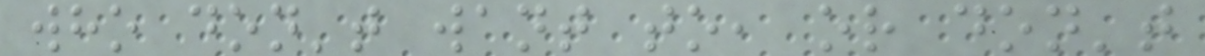who don't want to, or don't
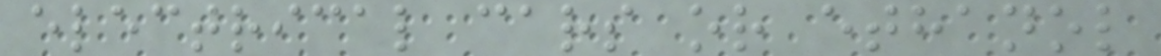electrical cars or ethanol
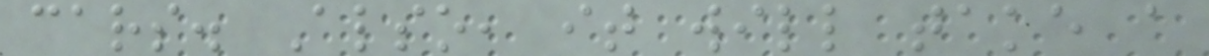cars. Also, it will take a
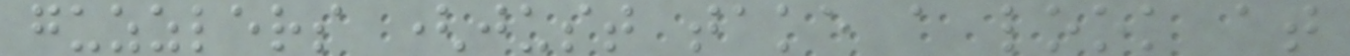guzzlers (just take a look at
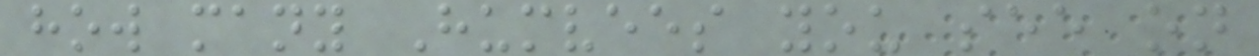how many Humvees you see on
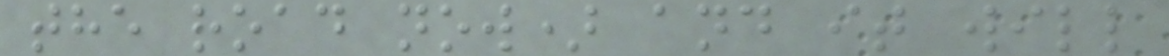the road now) and it will
